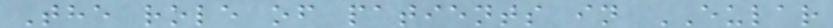The role of patients in EULAR
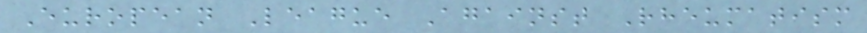European League Against Rheumatism
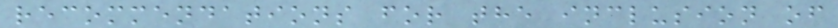recommendations for the inclusion of
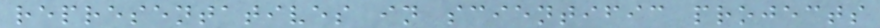representatives in scientific projects
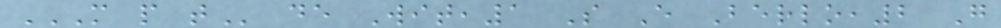M P T de Wit,1 S E Berlo,2 G
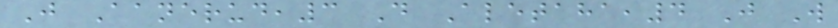J Aanerud,3 D Aletaha,4 J W
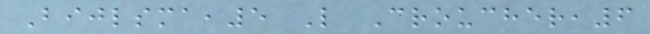Bijlsma,5 L Croucher,6
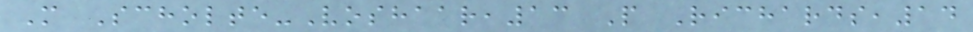M Scholte-Voshaar,13 P Richards,14
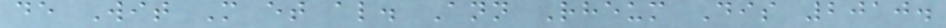de Wit M et al. Ann Rheum Dis 2010.
